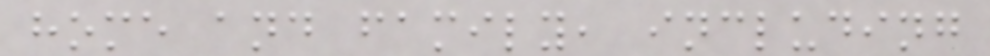home and family, including
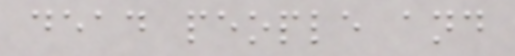dead people and
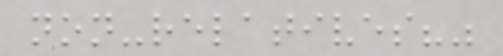non-relatives?"
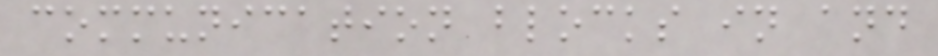communication blocks in and
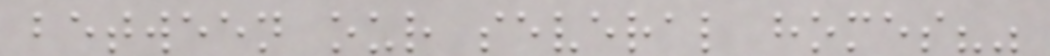between our several homes?"
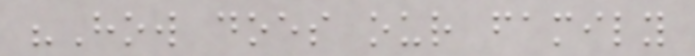"How does our family
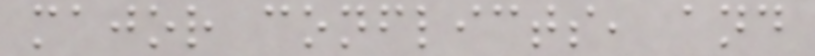major conflicts, and
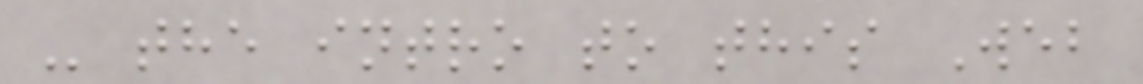- the intro to this Web
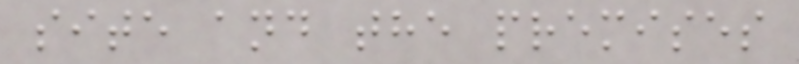site and the premises
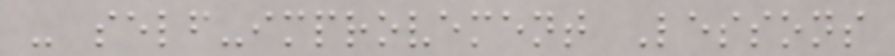- self-improvement Lessons
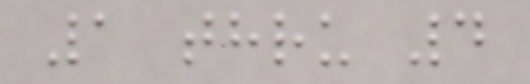1 thru 4
